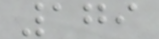179
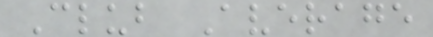Club Average
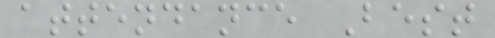attendance Best
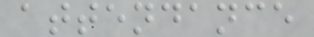attendance
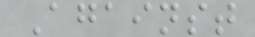Against
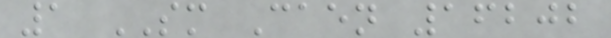1 SM Caen 16202
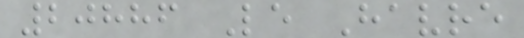20886 Le Havre
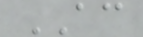AC
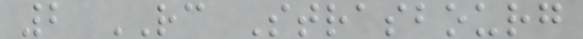2 RC Strasbourg
